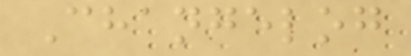Changelog
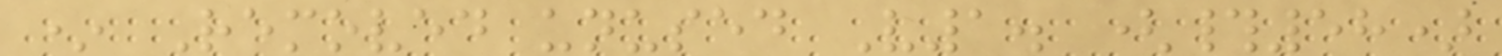* Removed unused V1. (#58)
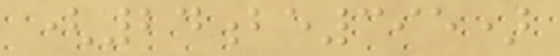(24be395)
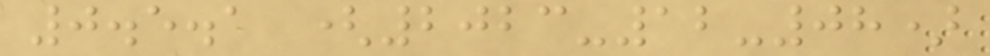0.5.1 (2023-12-08)
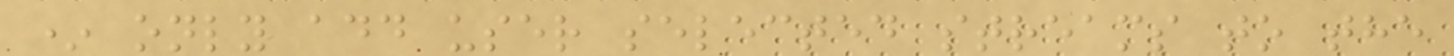* only add user selected streams to the
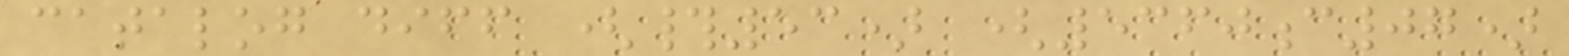catalog diff (#53) (5360c07)
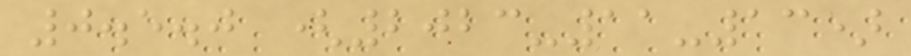0.5.0 (2023-11-13)
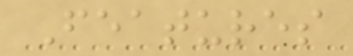Features
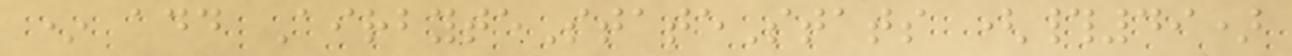* add AirbyteStateStats (#49)
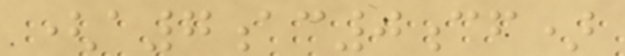(a7ac0cf)
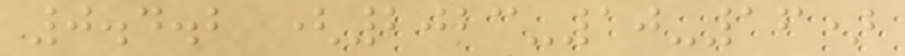0.4.2 (2023-10-16)
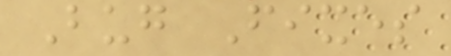Bug Fixes
